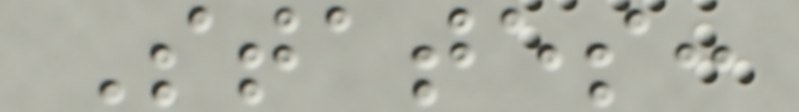States:
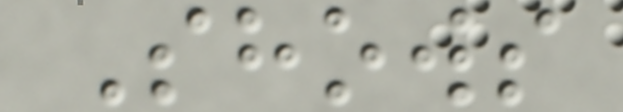Shows
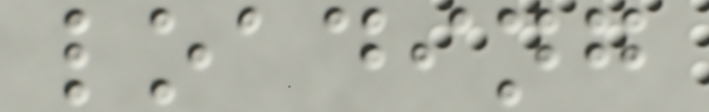loading
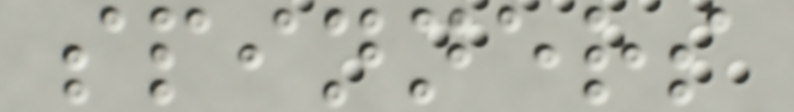spinners
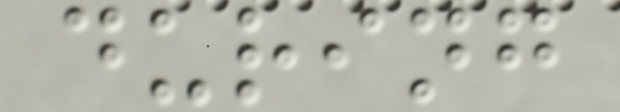during
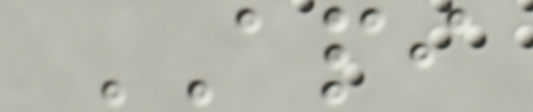API
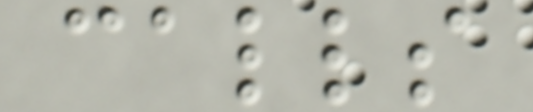calls
